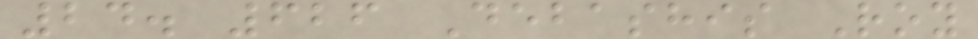24. 626 Debashis Roy
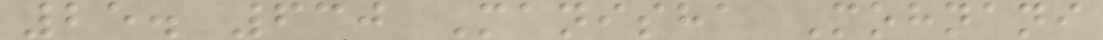25. 630 Manisha Mohnani
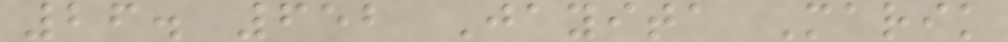26. 652 Jayita Marik
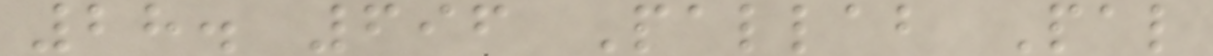28. 696 Pallab Pal
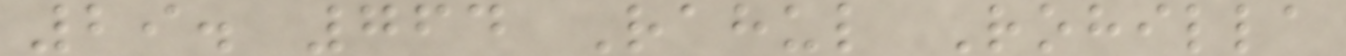29. 764 Rahul Rohilla
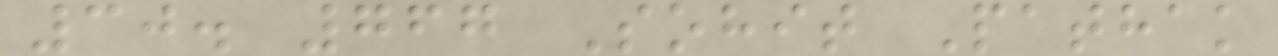30. 767 Sohit Pathak
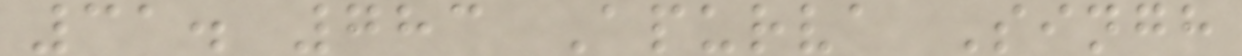31. 783 Apurva Singh
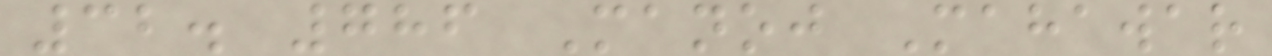32. 786 Manoj Mahawar
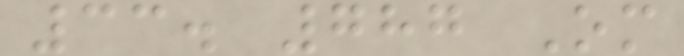33. 787 Om
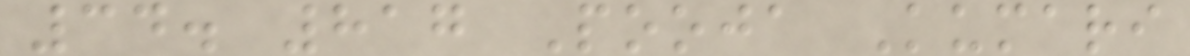34. 817 Pooja Kumari
